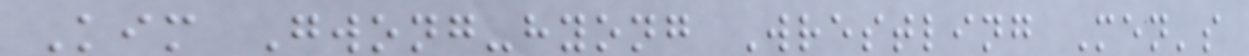Kim Gwong-hyong Wrestling Men's
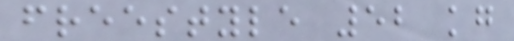freestyle 52 kg
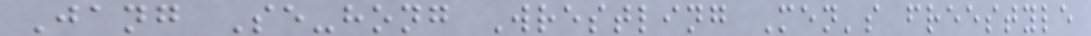Jang Se-hong Wrestling Men's freestyle
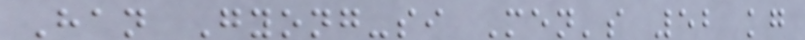Han Gyong-si Men's 52 kg
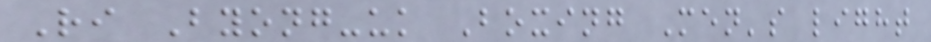Ri Byong-uk Boxing Men's light
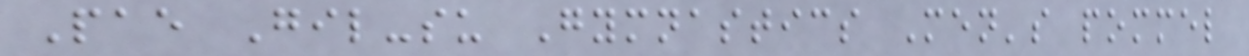Pae Gil-su Gymnastics Men's pommel
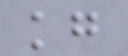kg
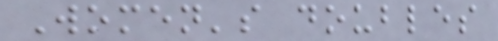Women's doubles
